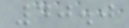40.0
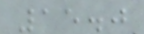15.0
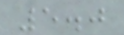5.0
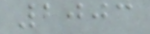2003
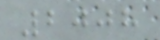2008
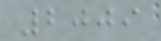2009
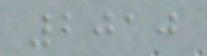2010
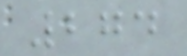274
